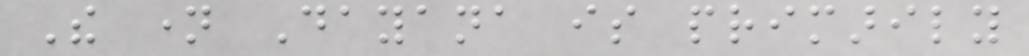The name Dayana is primarily
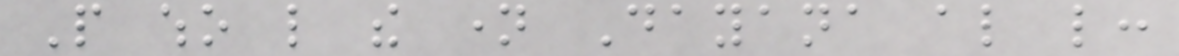People who like the name Dayana also like:
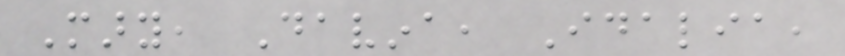Mary, Davina, Idalia,
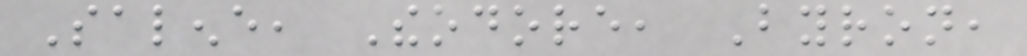Salene, Theodore, Byron,
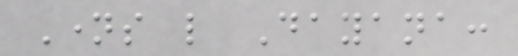Names like Dayana:
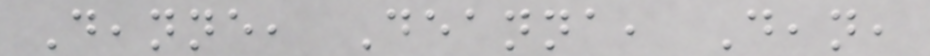Deanne, Deanna, Dean,
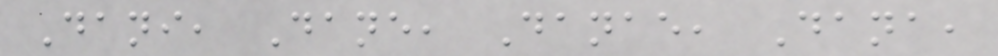Dani, Dane, Danae, Dana,
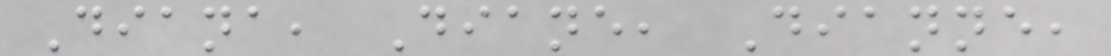Diana, Diane, Dianne,
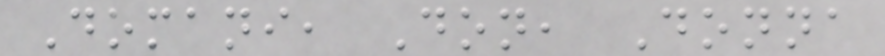Domani, Don, Donna
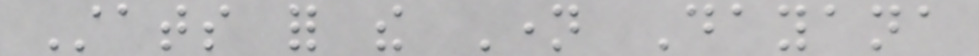Stats for the Name Dayana
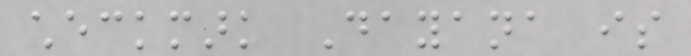checkmark Dayana is
